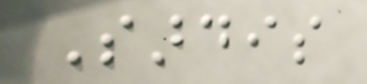Sardis
